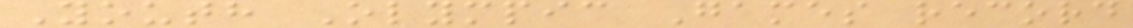Youth Olympic Games record
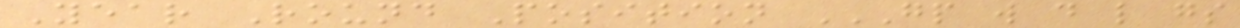Year Round Position GP W D L GS
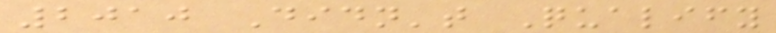2010 Didn't Qualify
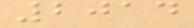2014
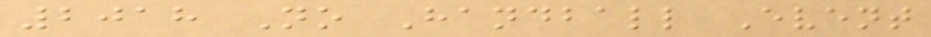2018 No Handball Event
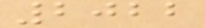2022
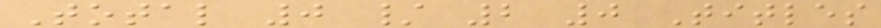Total 0 / 2 0 Titles
